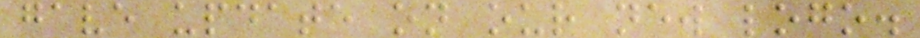gave update on our new logo.
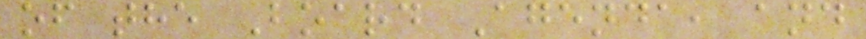of the Board Agenda, and
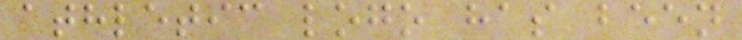athletic logo has been
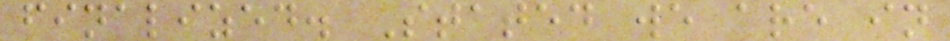finalized. Stated we are in
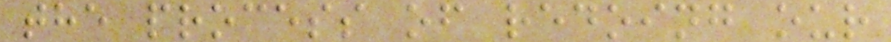the process of redoing our
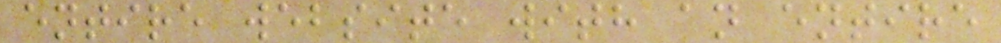entire website with an entire
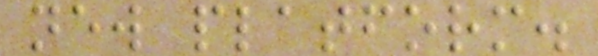new platform.
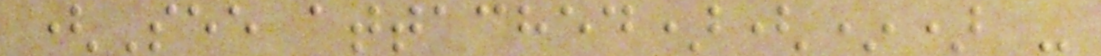(See attached)(*) -
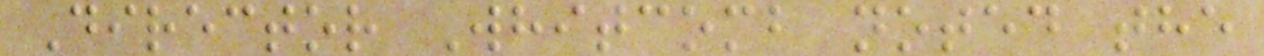Director Whitcomb noted the
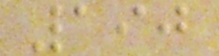190
